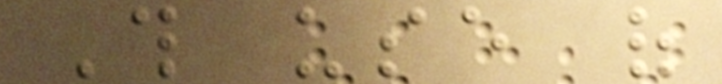This use of
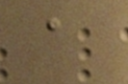a
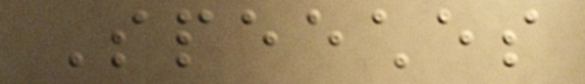Speeches
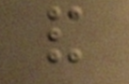and
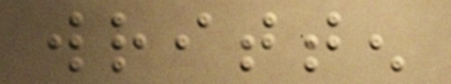written
